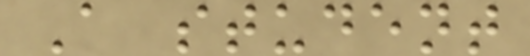A student
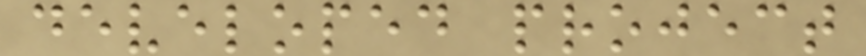developed project
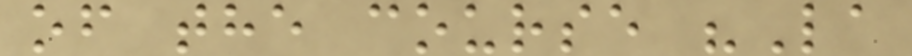of the course "La
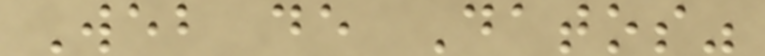Web de Datos"
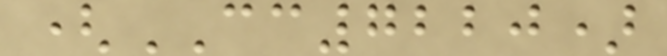(CC7220)
